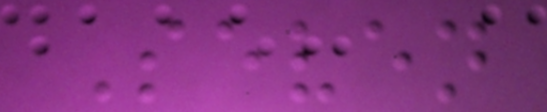Seven
